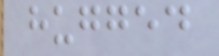hugged
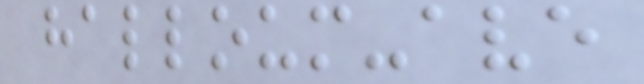halloum-ave
